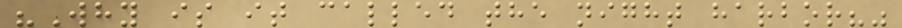"Why is it called the night harbor?"
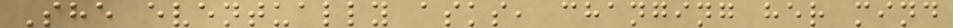She eventually asks, changing her mind
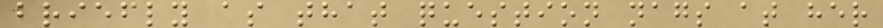briefly as that question nags at her
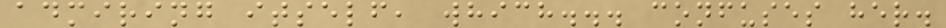admiring itself, which... confuses her.
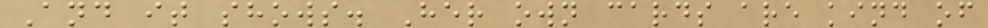And it shows. Her own cards are kind of
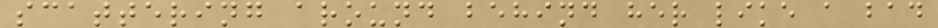scattering around behind her like a bad
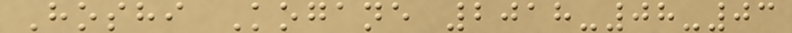Hoshi Kogane 2018-08-03
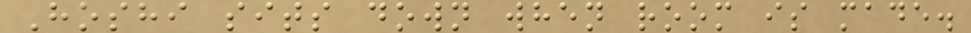Hoshi sits down when room is made.
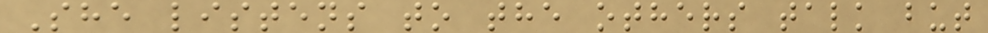She listens to the others talk but
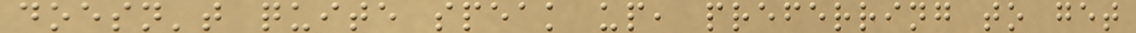doesn't quite speak up, preferring to get
